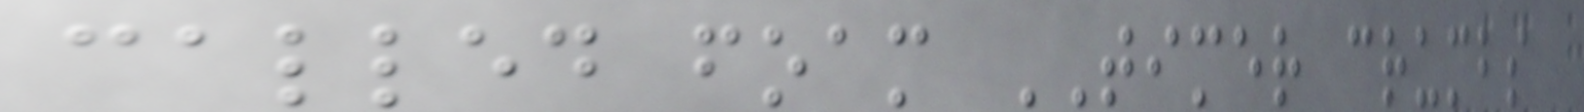called foam TIMER crumbs
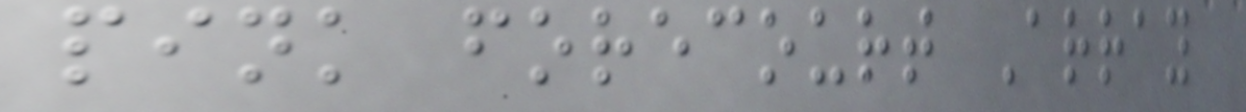pink forecourt Array
